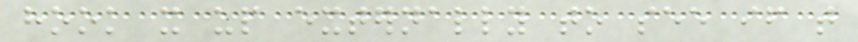hook it up externally to see if that
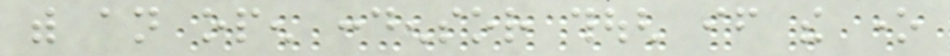with an open condensor though if the one
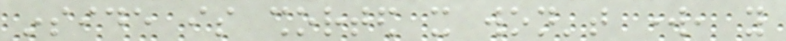inside is shorted it won't work, you
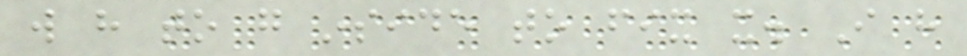will have to go inside to fix it. I have
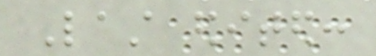Last edited:
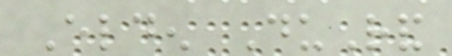Elden DuRand
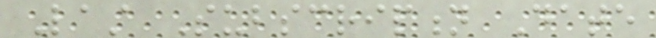Last Subscription Date
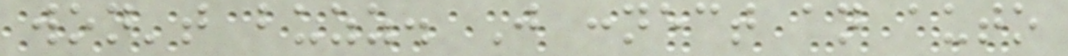won't buzz. Just connect an auto
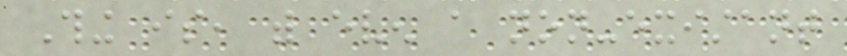Thing is, with even a non-existant
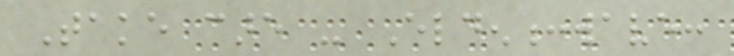Take care - Elden:wave:
